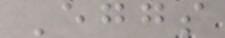Eggs
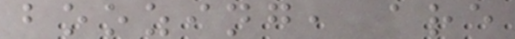boozing, are
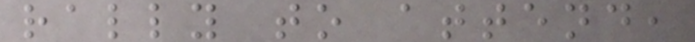rally to attend,
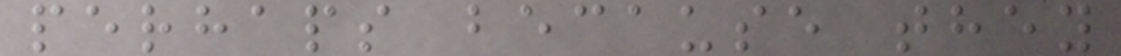perhaps because they
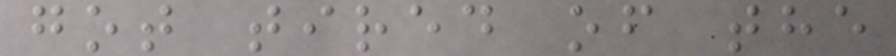got tired of the
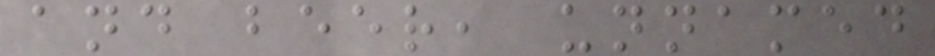and beer, unnamed
